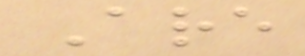Are
